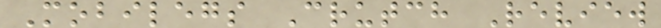Mobilegs Crutch Review
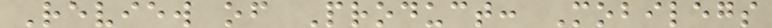Review of Product: Mobilegs
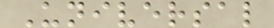Universal
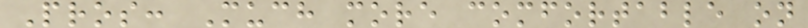Pros: Much more comfortable on
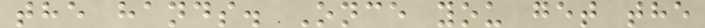the hands. Once you get the
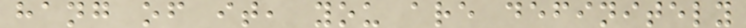hang of it, you are definitely
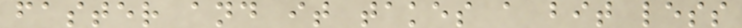faster and it takes a bit less
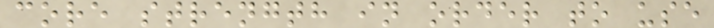core strength in order to use
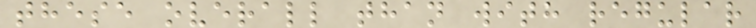these overall than with regular
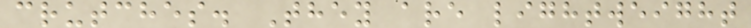crutches. They are lightweight
